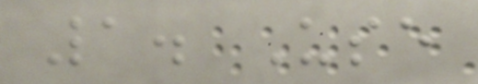1. Use
